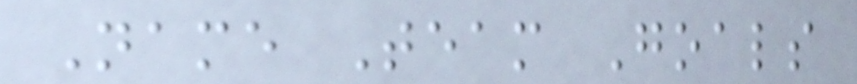Name Team Goals
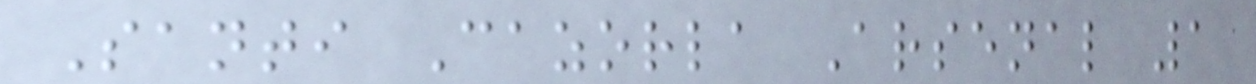Santi Cazorla Arsenal 1
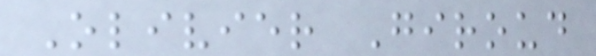Olivier Giroud
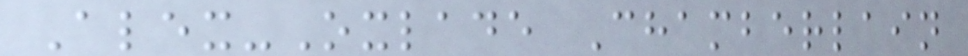Alex-Oxlade Chamberlain
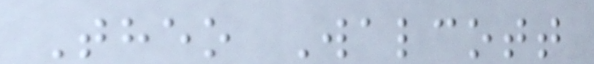Theo Walcott
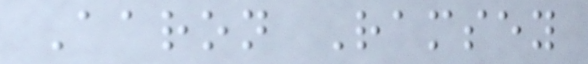Aaron Ramsey
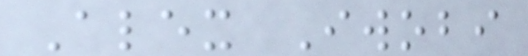Alex Iwobi
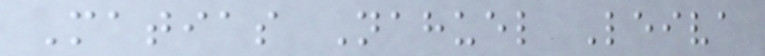Matias Nahuel Leiva
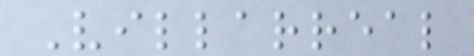Villarreal
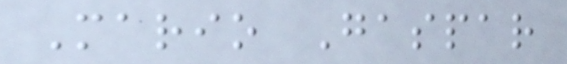Mario Gaspar
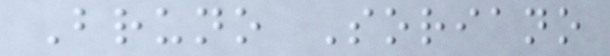Bruno Soriano
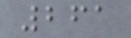261
